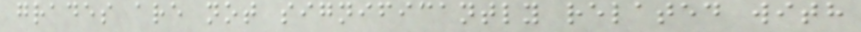grades are not significantly related with
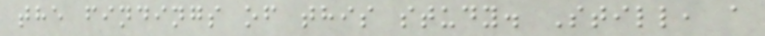the findings of this study. Still, a
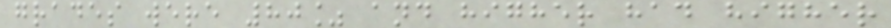grades were 80% and higher had higher
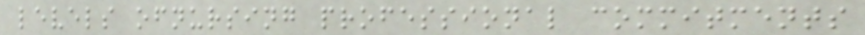levels ofnursing professional commitments
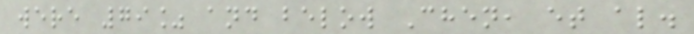were 79% and below Chen, et al.
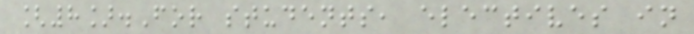[8].For students, electives in
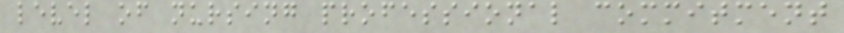level of nursing professional commitment
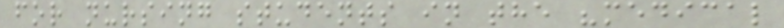for nursing students in the "medical
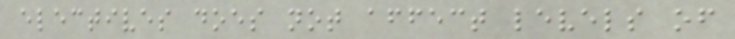electives does not affect levels of
